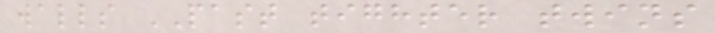walls PAST tighter twins
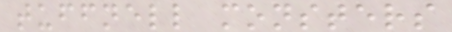tuffnell monsters
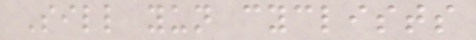Sill yun cyclists
